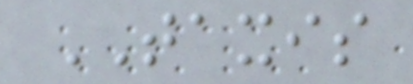TAXIS
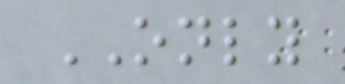ONLY
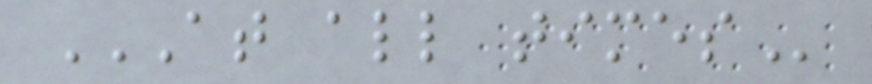AT ALL TIMES
